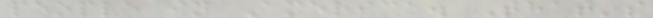people in America. That's
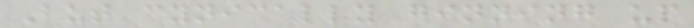But cynically ginning up
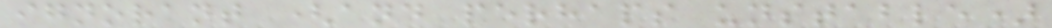ignorant (and perhaps unstable)
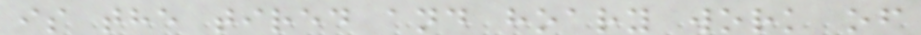is the tired and hoary work of
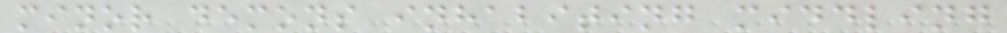minor demons inhabiting middling
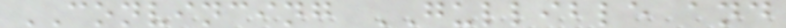CONVINCING GULLIBLE and
